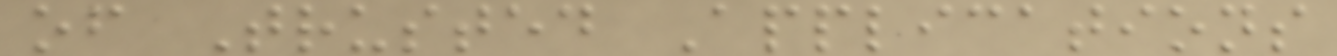of Trusted Applications
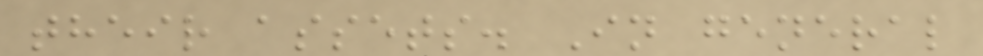their assets. In general
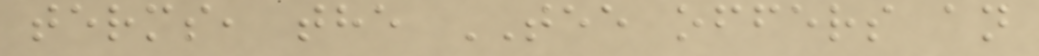terms, the TEE offers an
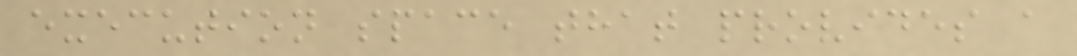execution space that provides a
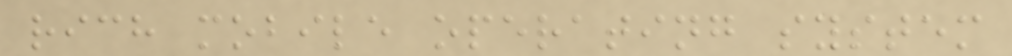rich mobile operating system
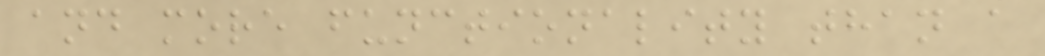and more functionality than a
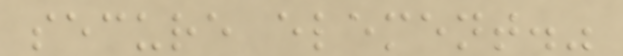secure element."
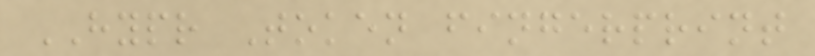HYPR Token fingerprint
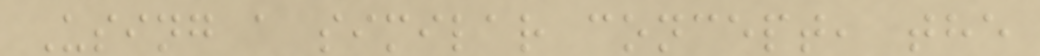Using a similar concept, the
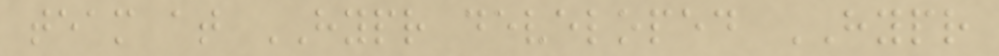team at HYPR developed HYPR
